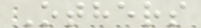Others
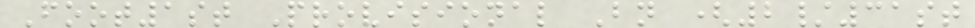Foot1st Provisional Bn (2/31st
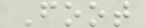Foot
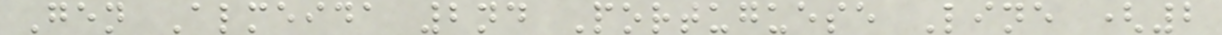Gen Almeida 2nd Portuguese Line (2
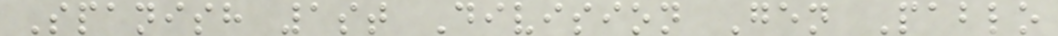Spanish 1st Division Gen Pablo
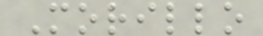Morillo
